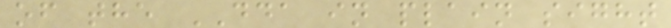of the DDA in plain sight
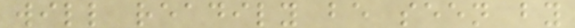will readily be seen by
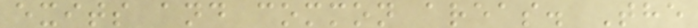exits and common areas. The
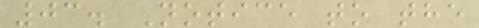03. Notice to the
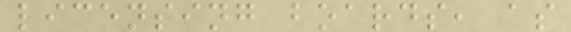licensing boards, as
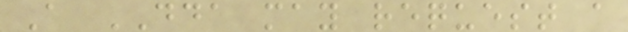A DDA may request a
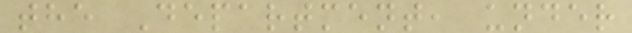the Department, under
